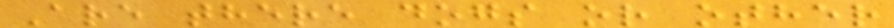Are there dogs or other
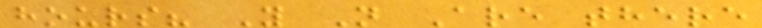hours? Y N Are there
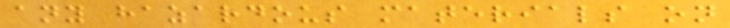any hazardous materials on
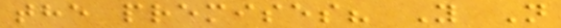the premises? Y N
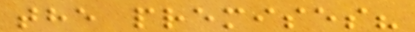the premises?
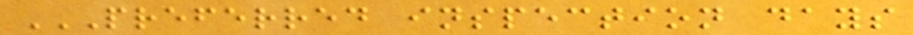PREFERRED INSPECTION DAYS
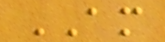AM
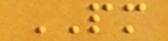PM
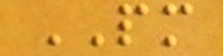PM
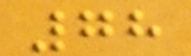78
